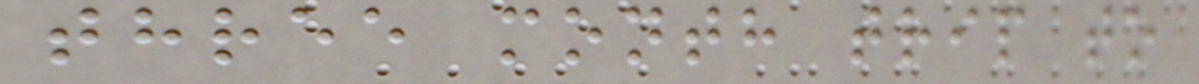three month trip to
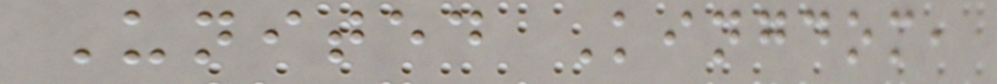United Kingdom,
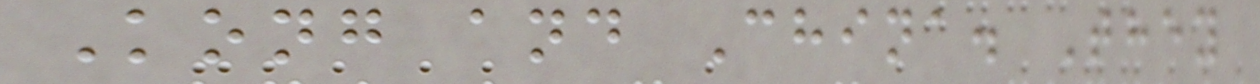Kong and China. They
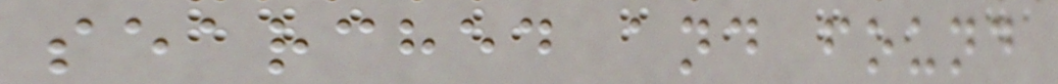searched and found
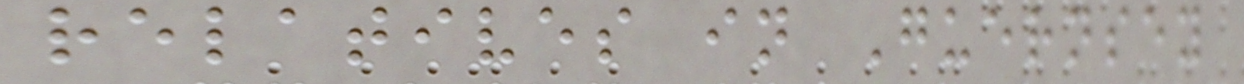relatives in Guernsey
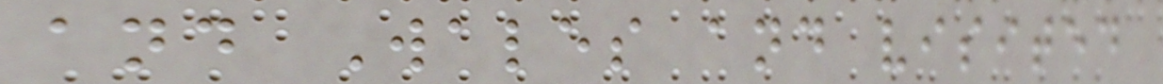and Wales and visited
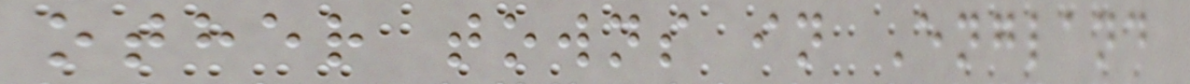other towns in England
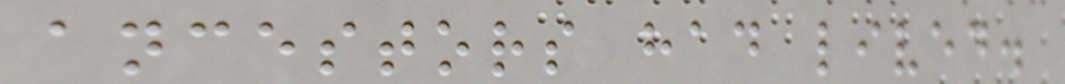ancestors had lived.
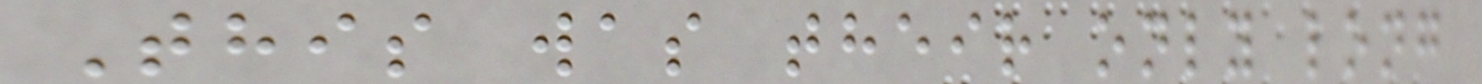This was their only long
